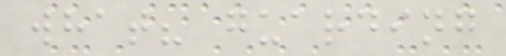what? guarding
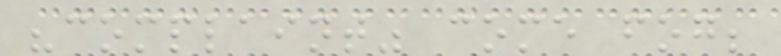"complaint" come fog;
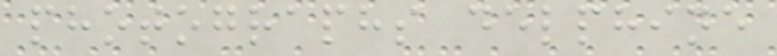photographs delphine
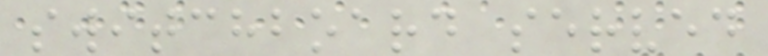switchboard served
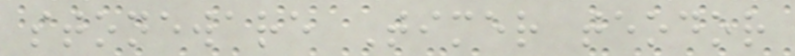stoneware Timer teodor
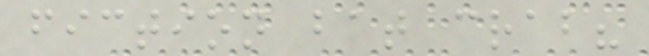fiction bat crab?
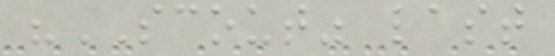"SCOUT" last
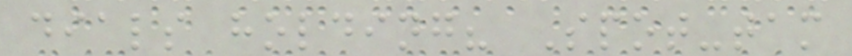dials holding? Spot-tam
